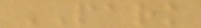PARK
